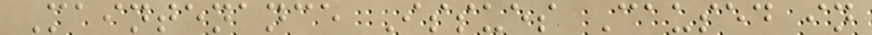Maintenance Issues Caused in
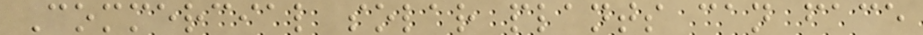Commercial solar plants can face
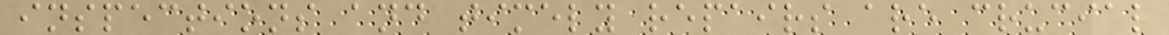inspections and timely repairs are crucial
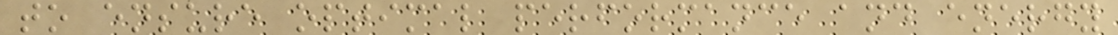to ensure optimal performance and energy
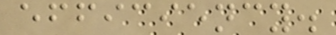efficiency.
